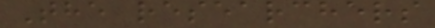The researchers
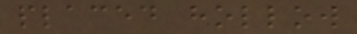placed hollow
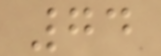74
